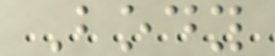Body
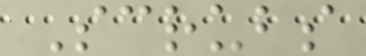Scrubs
